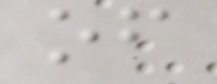of
